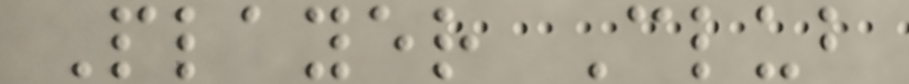Player Club
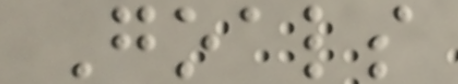Goals
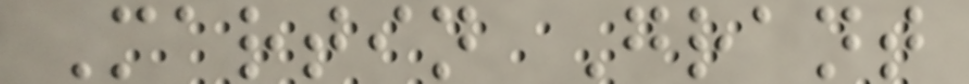Martin Grant
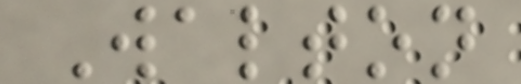Walton
